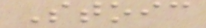Stoic
